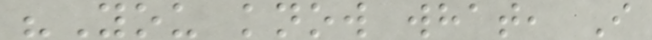"You know what, I
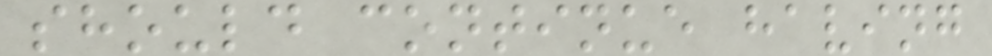should continue having
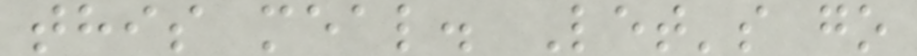this meal. Let's go
